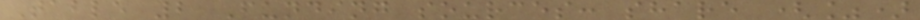Table 2 Funding sources: share (%)
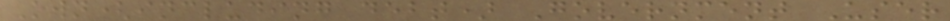Own(including debt) Government User
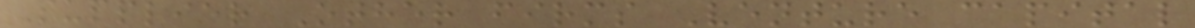Supplier Other firms Venture capital
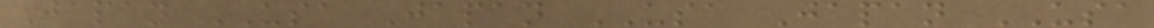Japan USA Japan USA Japan USA
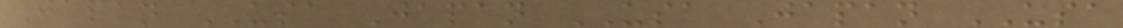Japan USA Japan USA Japan USA
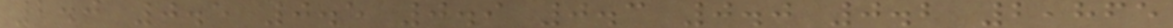2.0 0.5 0.5 0.9 0.3 0.0 0.2 2,865
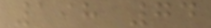198 74
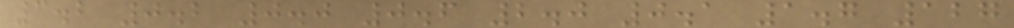3.2 0.2 0.0 0.6 2.0 0.1 1.7 127
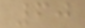60
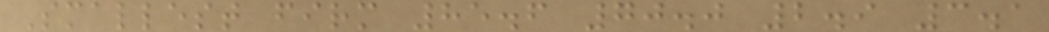Smallest firm 85.6 70.0 2.9 3.1
